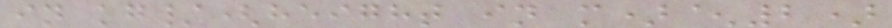in kg/(height in m)^2)
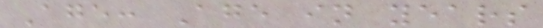Age: Age in years
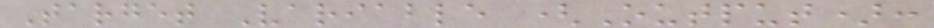Target Variable (Output):
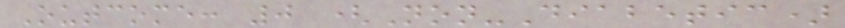Outcome: 0 (Non-Diabetic)
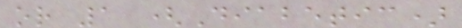or 1 (Diabetic)
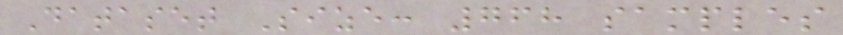Dataset Size: 768 samples
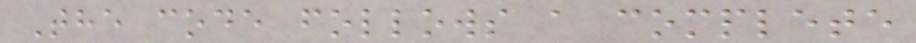The code follows a complete
